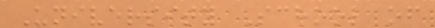University School of
